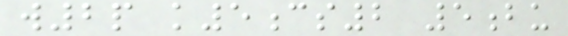w2p k5cs2 5bu
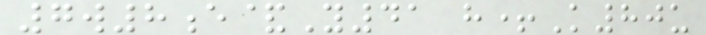7w8e&Y41 h+K80u
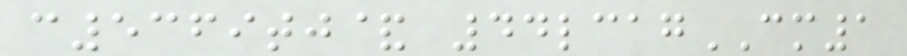c5369tj& 44lcagCM1
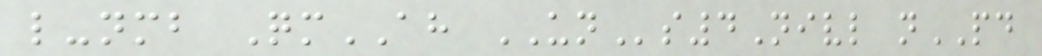l-nmb QmAH UNs4Nivl nPD
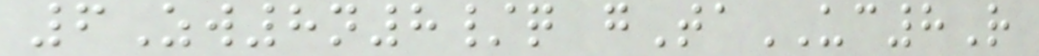6Zw8n8/q gTaUC8R
